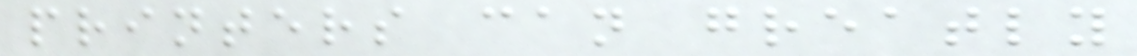printers can greatly
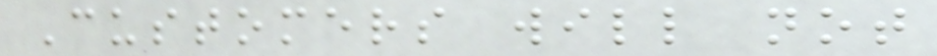Customers will not
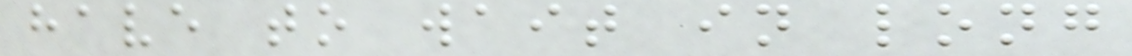have to wait in long
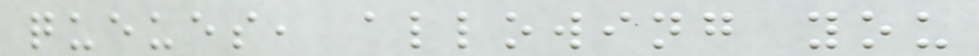queues, allowing you
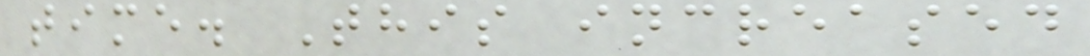time. This increased
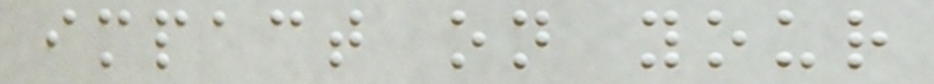impact on your
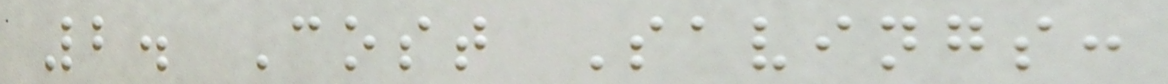2. Cost Savings:
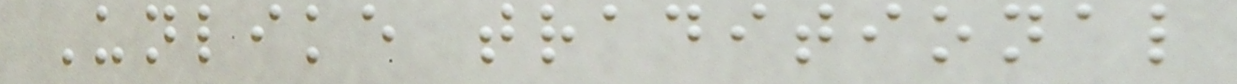Unlike traditional
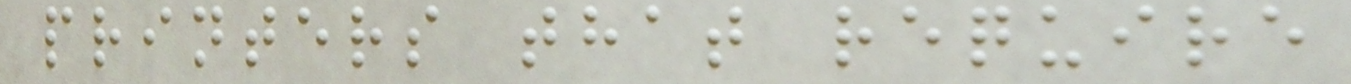printers that require
